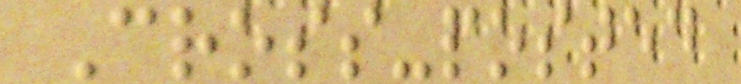Cross-posted
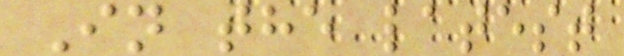In the latest
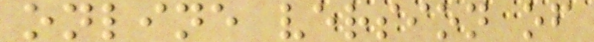online version of
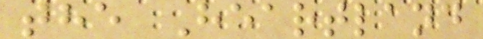the Heartland
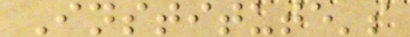Institute's
